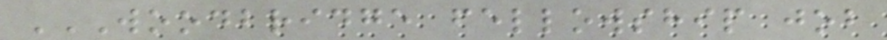WOODBRIDGE FELLOWSHIP JOB
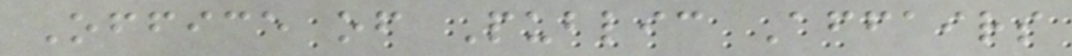Office of Public Affairs
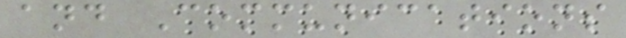and Communications
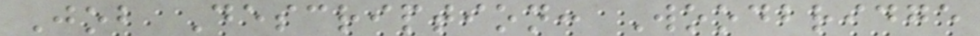Job Description: Woodbridge
